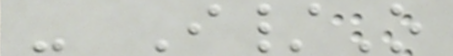- I/O
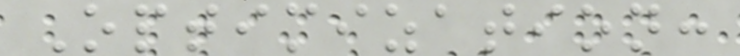Optimization:
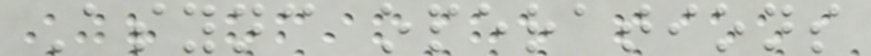Async operations
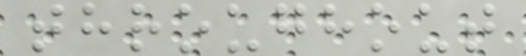throughout
